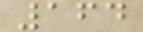164
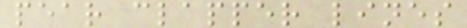pear clapper lines
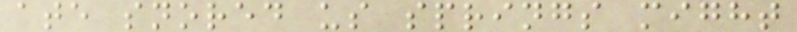ate snored us springs might
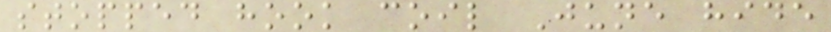stopped hook coil June hide
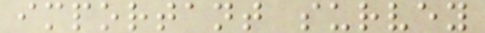important survey
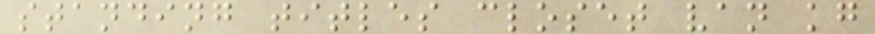standing titles closet van kg
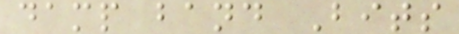damp band Bits
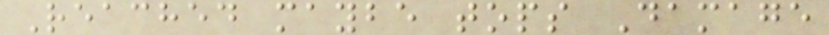Reached maybe tops Damage
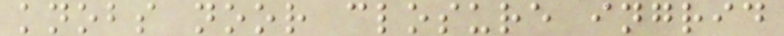knobs noor closure ingrid
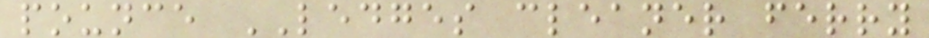pounce LEDGES cleaner ferry
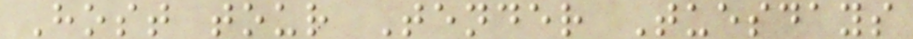Host tour Tender Tuesdays
